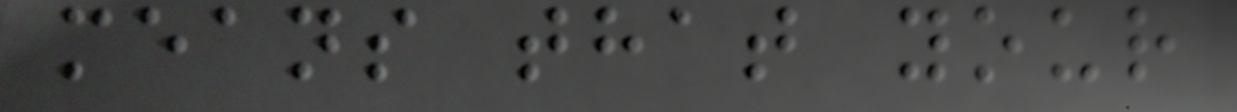means that your
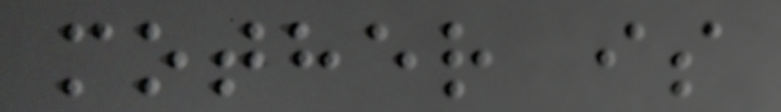mother is
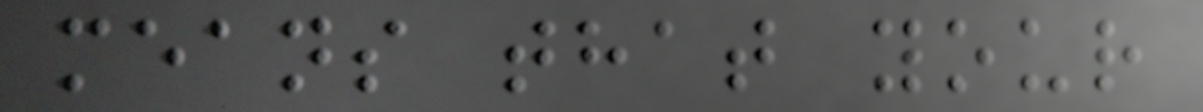means that your
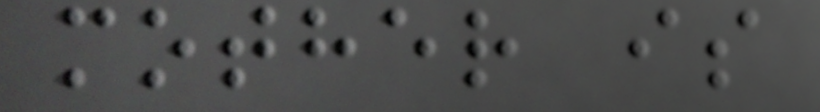mother is
